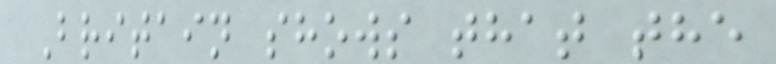Britain shows that the
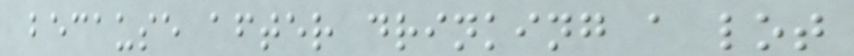because after drinking a lot
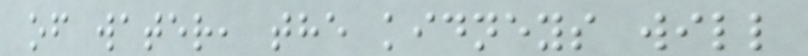of water, the kidneys will
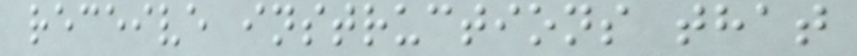receive instructions that
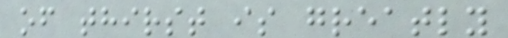of thirst is greatly
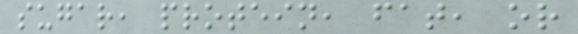sugar, protein, fat, or
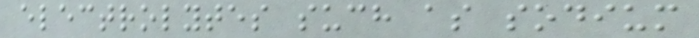electrolytes such as sodium
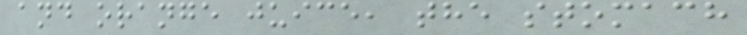and orange juice, the stomach
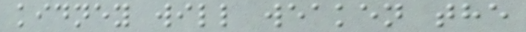kidney will weaken the
